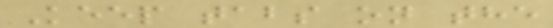Keep tabs on the
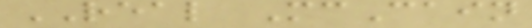REAL McCain
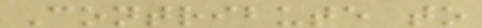Contribute to
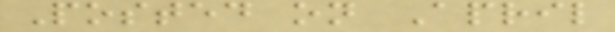Posted on April
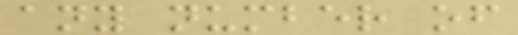any number of
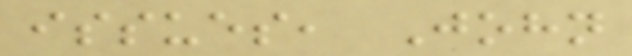issues, John
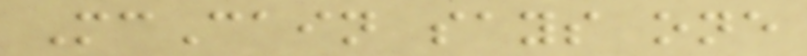McCain says one
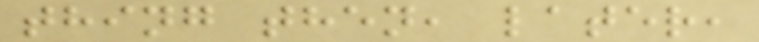thing then, later,
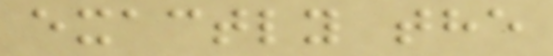exactly the
